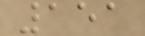151
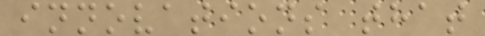innovations that
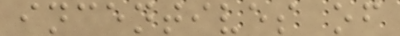incentives of
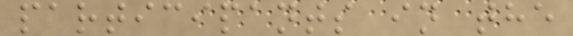participants in the
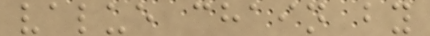value chain by
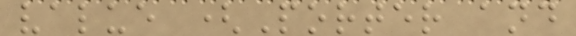value (Porter and
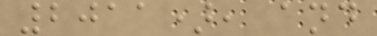2011), and
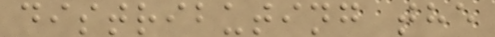distributing the
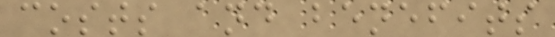costs and benefits
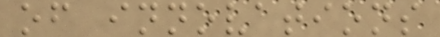of innovations
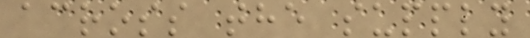across the supply
